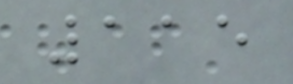115
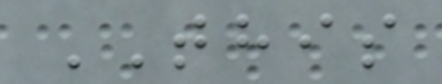THIS
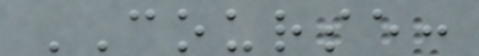COURSE:
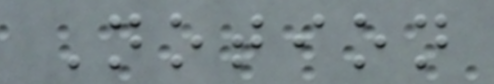Notion
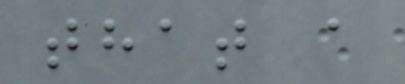that a
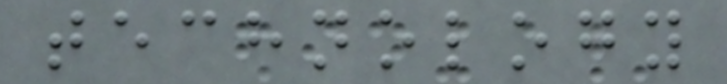technology
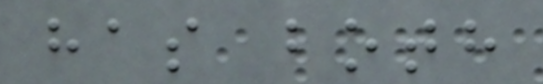has both
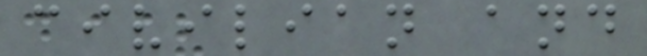civilian and
